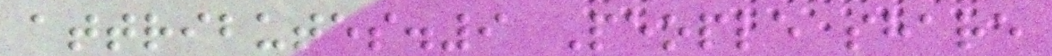attributes.9 People share
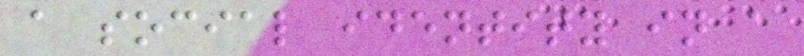a social identity in a
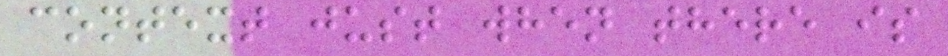context just when there is
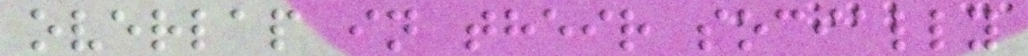overlap in their socially
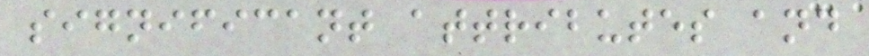significant attributes and
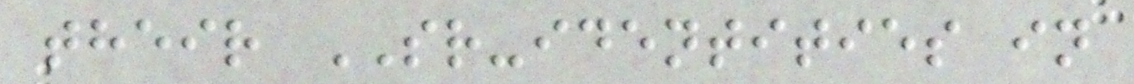their SR-identities in
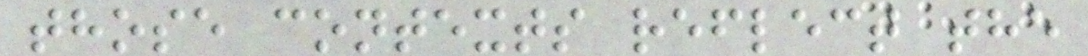those contexts reflect the
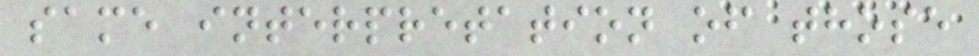same interpretation of those
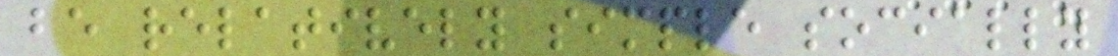be relatively simple socially
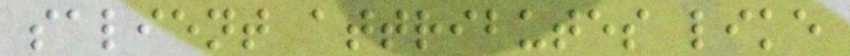salient attributes like
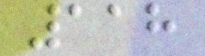118
